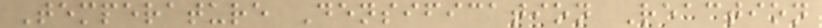Temperature Densification Reaction
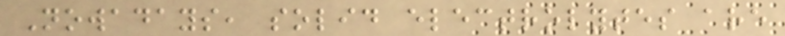Nowadays, solid electrolytes are
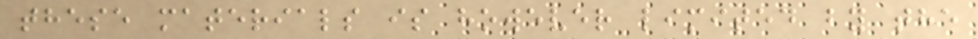these materials is however limited by the
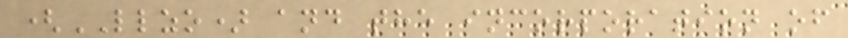(LLZO) and the incorporation of
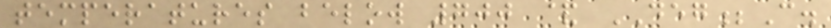temperatures below 700 & DEG;C.
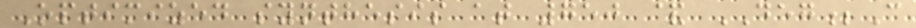Optimized synthesis at 750 & DEG;C
